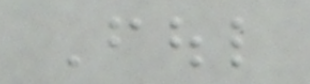Foul
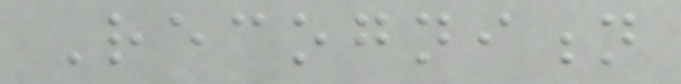Recognition
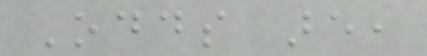Odds are,
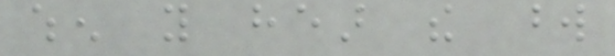when you hear the word
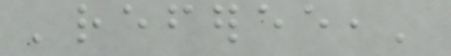'referee,'
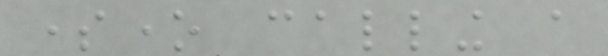someone calling a
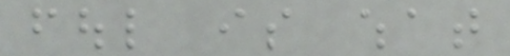foul is what
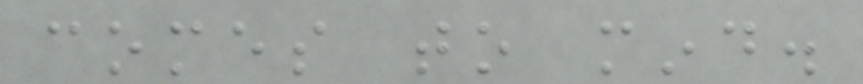comes to mind.
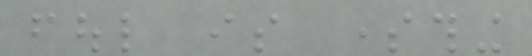foul is something
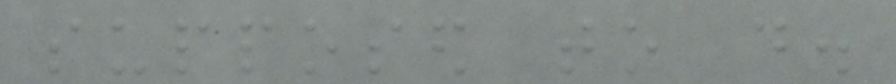supposed to do.
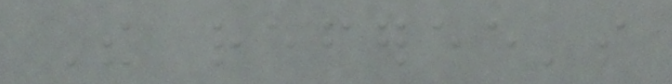The referee's
